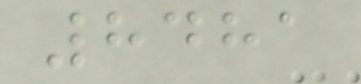8481
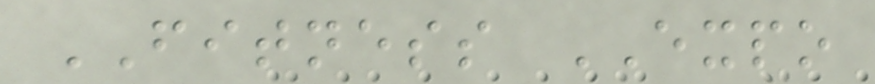FITNESS EXPO
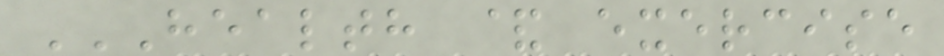HEALTH & EXERCISE
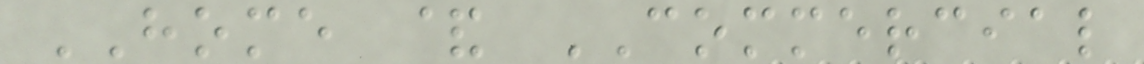HOME & COMMERCIAL
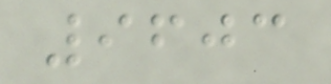9603
